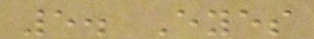5. Eyes
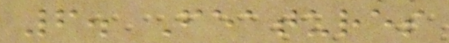6. Features
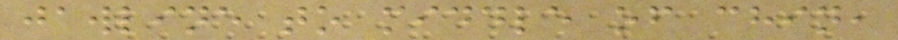jawline to middle of chin,
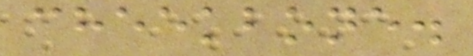cheekbone.
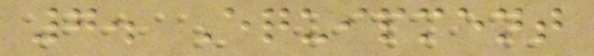7. Equipment
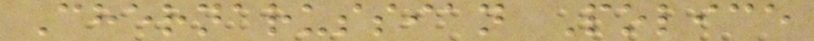Chernarussian Police
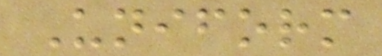Uniform
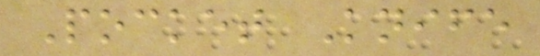Pocket Knife
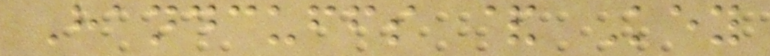Handcuffs & Key
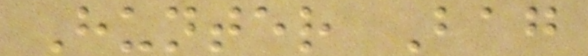Hunter Bag
